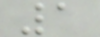1
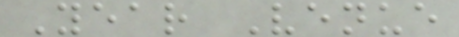Year Venue
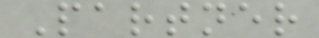Partner
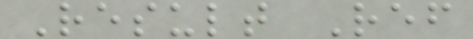Result Ref
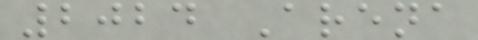2024 Arena
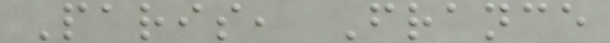Paris, France
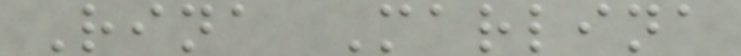Rina Marlina
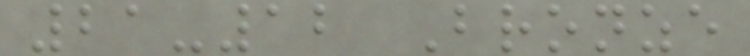21-12 Bronze
